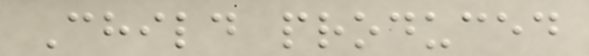Child produced
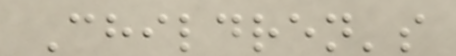Children's
